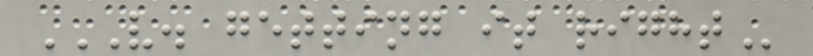V. GETTING IT RIGHT
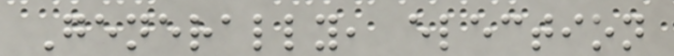Generally, election
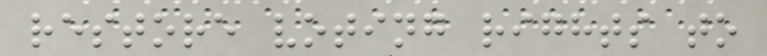restore voting rights to
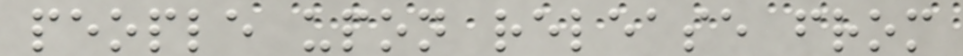people upon release from
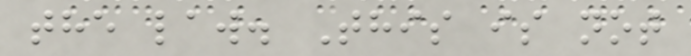the law. This is not
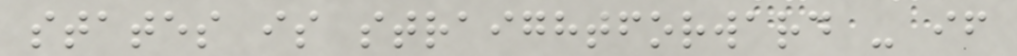states is straightforward - if
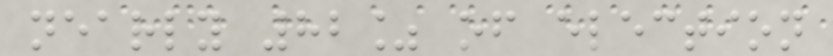nearly 82% of election
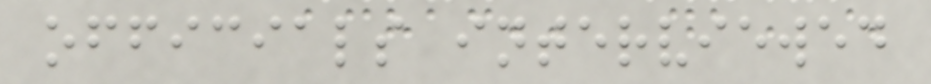officials interviewed
